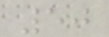50
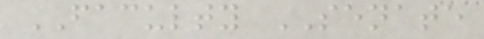FACULTY SENATE
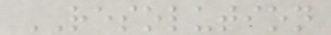RESOLUTION
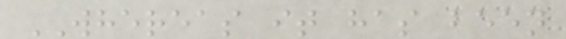WHEREAS it has been
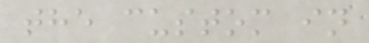the custom in
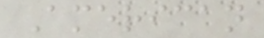American
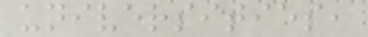universities,
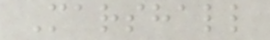Marshall
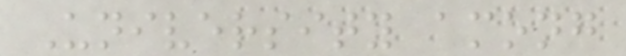University among
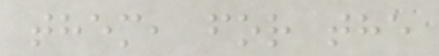them, for the
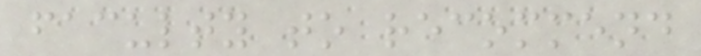faculty to recommend
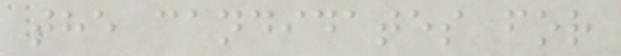the candidates for
